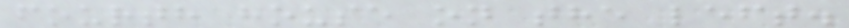fourth house on the left.
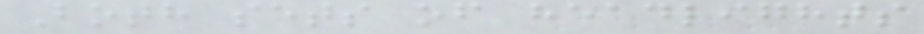Both sets of headlights
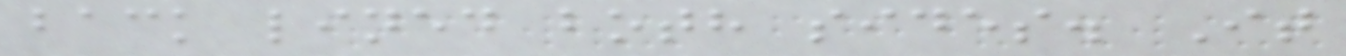back lined both sides. It
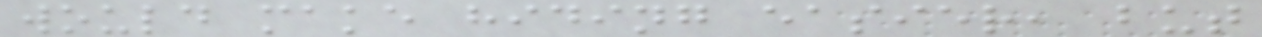would make hiding easier, but
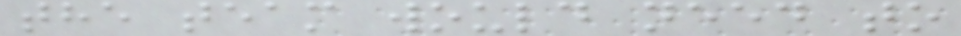the team would need to
